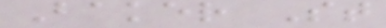Baker St
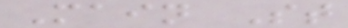Main St
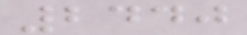2440
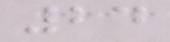24
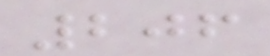206
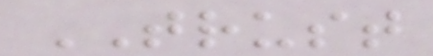TRUST
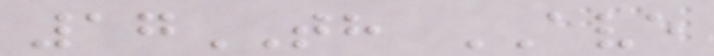17TH AVE
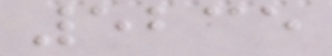5235
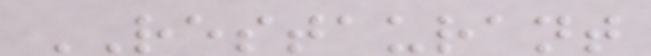RESTAURANT
